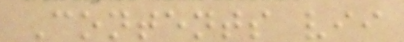Contents vii
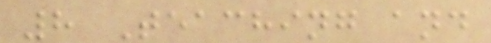8 Teaching and
